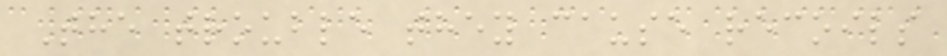The trouble they cause recoils
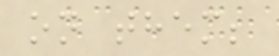on them;
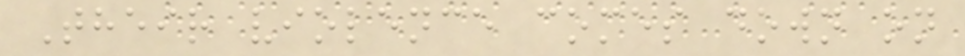Their violence comes down on
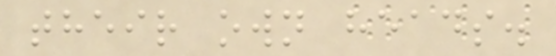their own heads.
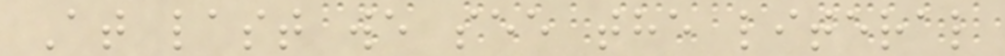At last we see the literal
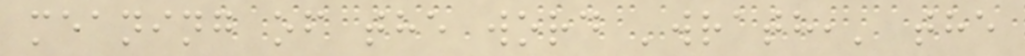meaning of the word 'wrath,' the
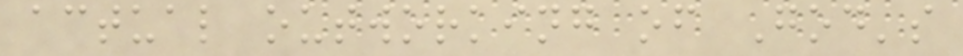actual outworking of God's
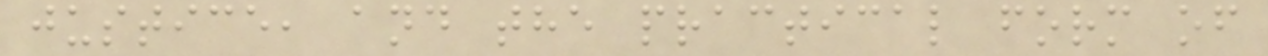justice, and the practical form of
